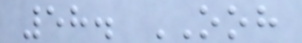58. OOH
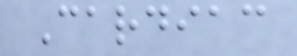Cardiac
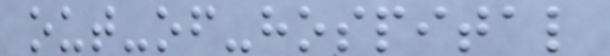out-of-hospital
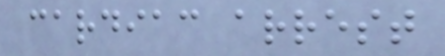cardiac arrest
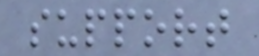support
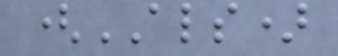(ALS)
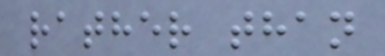rather than
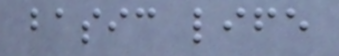basic life
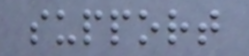support
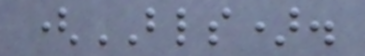(BLS).
